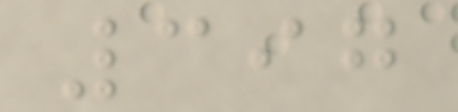397
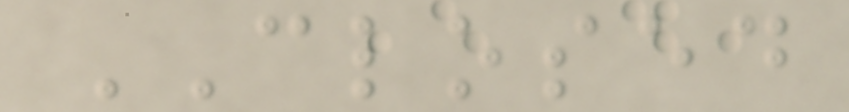CLOSED
